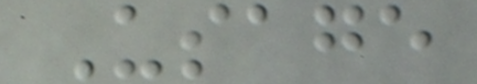Usage
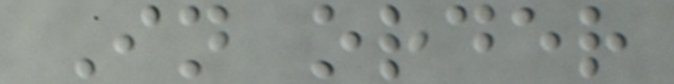In order
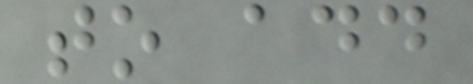to add
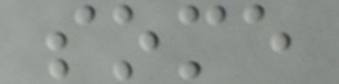some
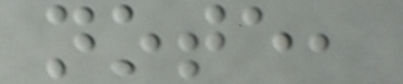note,
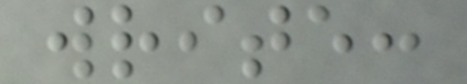write:
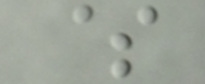$
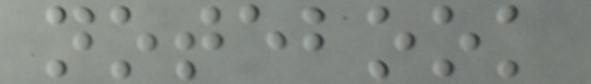notebook
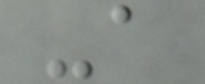-a
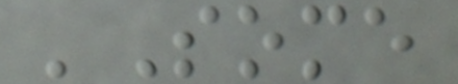'Some
